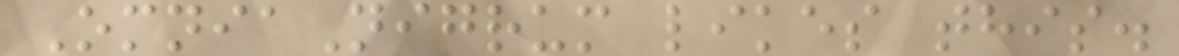OmniaNigrum likes this.
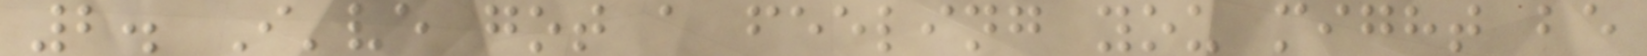2. I've got a feeling you might be
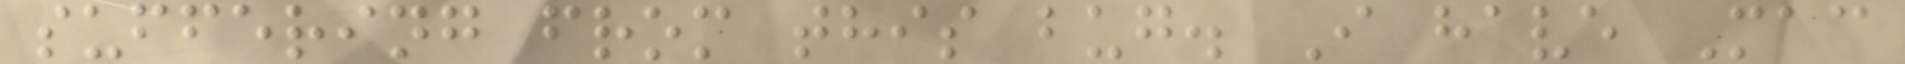suffering from this bug. I have Mac
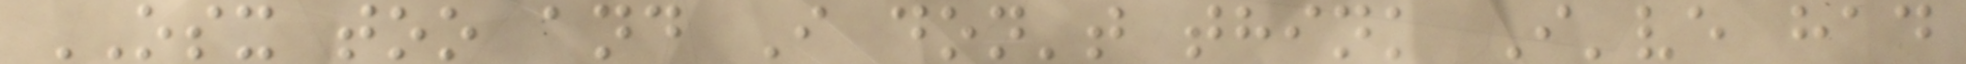OSX too and I don't think I've had
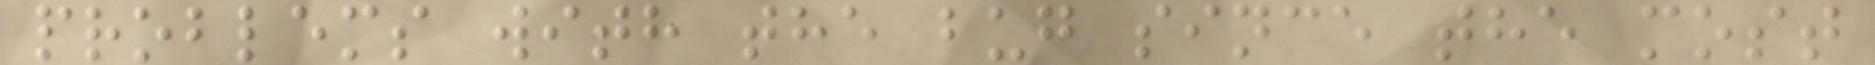problems with the bug since the most
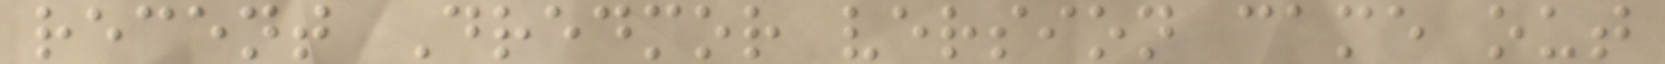recent Dredmor version came out
